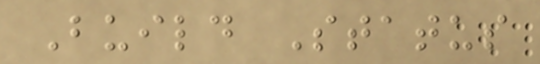Build Status
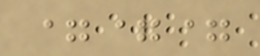===
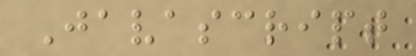Javascript
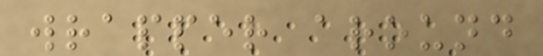wrapper around
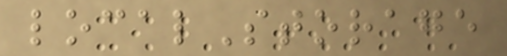localStorage
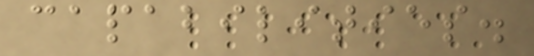capabilities.
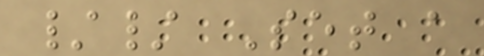// Set a
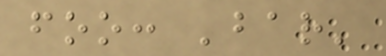foo: 'bar'
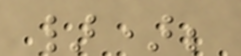});
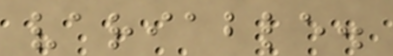variable.
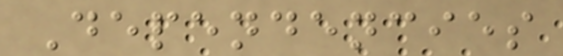Dependencies
